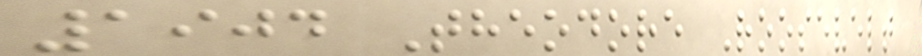1904 Theodore Roosevelt
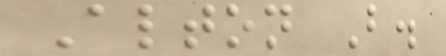Alton B.
